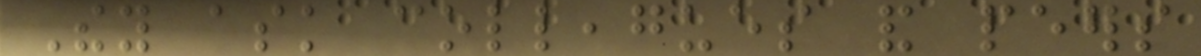They ask colleagues and peers
